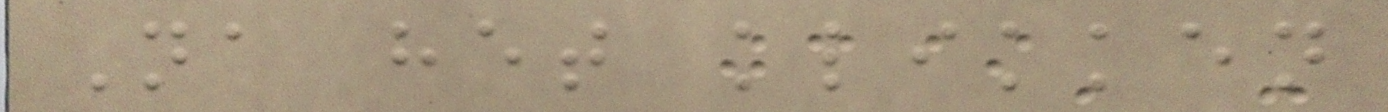Na het klikken
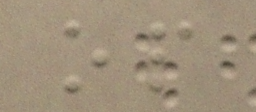op
